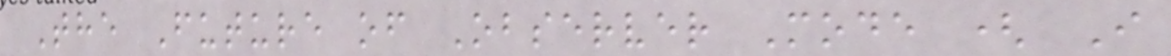The Future of Observer Mode ( I
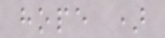hope )
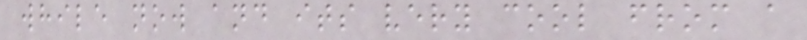while now and its very cool from a
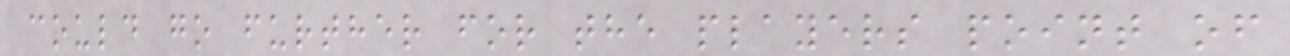could go further for the players point of
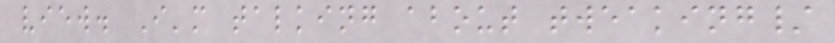view. I'm talking about tweaking/
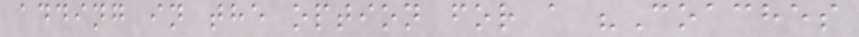adding in the option for a "Coaches
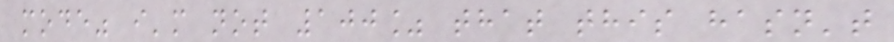mode" i'm not 100% that this hasn't
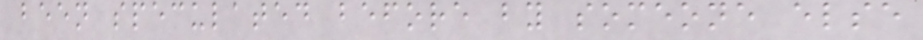been speculated before by someone else
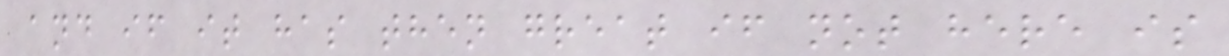and if it has then great if not here is
